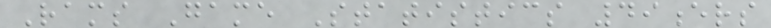Rams Game Statistics 49ers
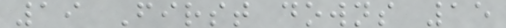19 First downs 15
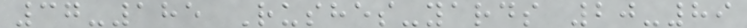37-185 Rushes-yards 20-89
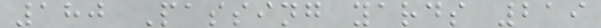180 Passing yards 219
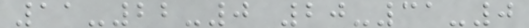11-22-0 20-31-0
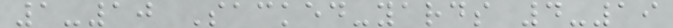1-10 Sacked-yards 4-19
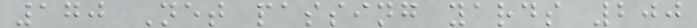170 Net passing yards 200
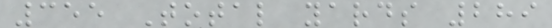355 Total yards 289
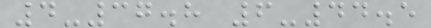4-37.8 6-44.5
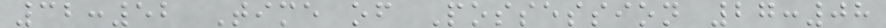32:52 Time of Possession 27:08
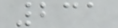231
